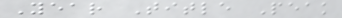Year Title Peak
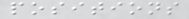positions
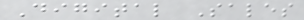Digital Sales
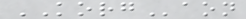KORGaon
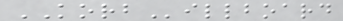KORBillboard
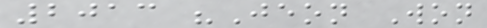2013 "Jeon Won
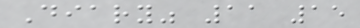Diary" 11 15
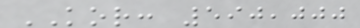KOR: 590,000
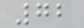72
